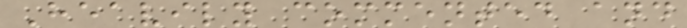Heavily commented and
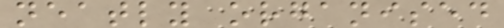neatly organised
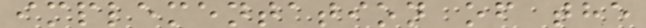implementation of the
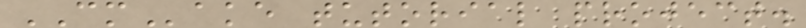CMake tutorial project.
